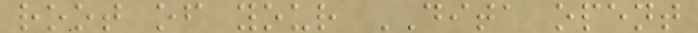root of your DITA opent
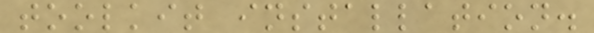toolkit installation.
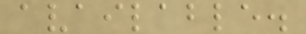available.
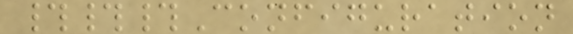###Configuration
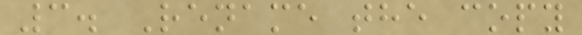3. Rename the copy
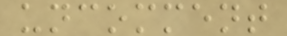uncomment
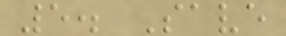5. Save
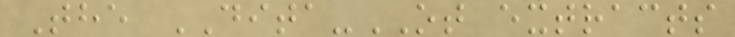The DITA-OT extracts
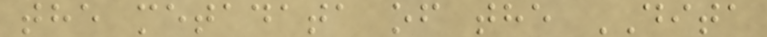the metadata of the DITA
